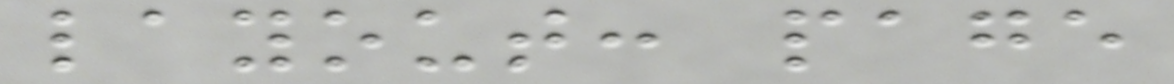layout: page
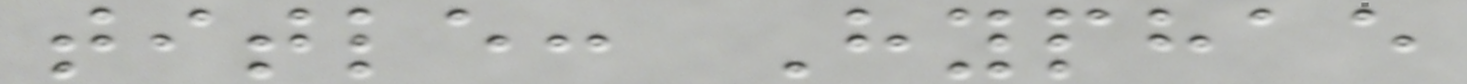title: Hyphae
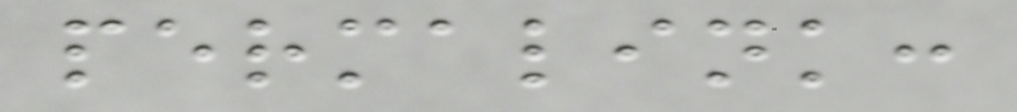permalink:
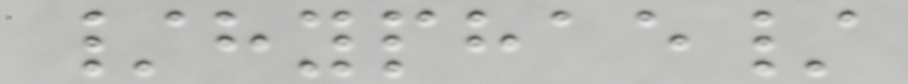/hyphae/
